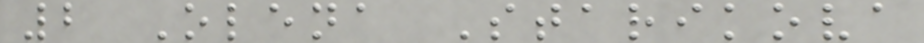2 Olena Starikova
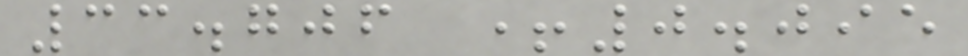33.706 +0.095
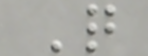Q
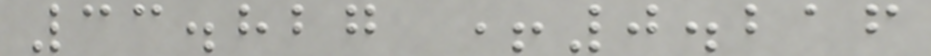33.827 +0.216
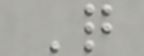Q
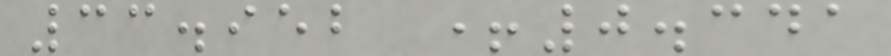33.952 +0.341
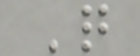Q
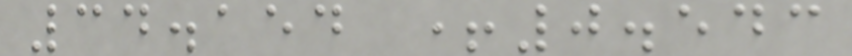34.154 +0.543
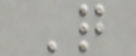Q
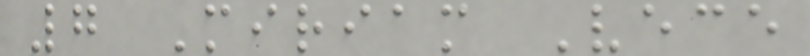7 Miriam Vece
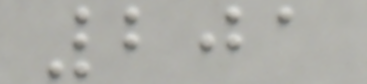201
